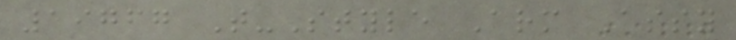19767 T-Style Arm Assy
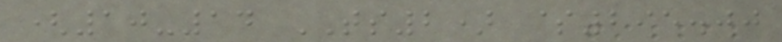(10-14 TS2) $295.00
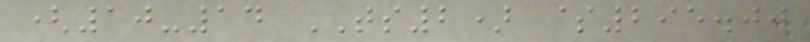(10-14 TS2) $295.00
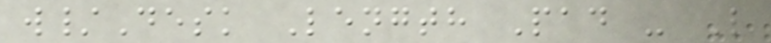w/Desk Length Pad - L
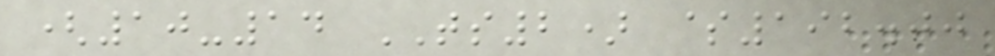(10-14 TS2) $192.00
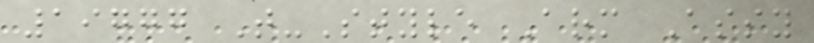19777 T-Style Arm Assy
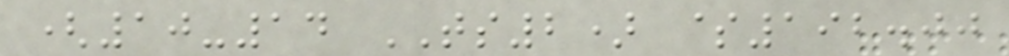(10-14 TS2) $192.00
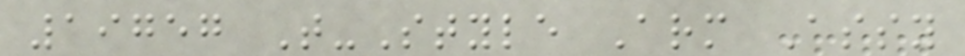19757 T-Style Arm Assy
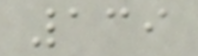139
